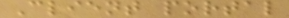Client portal
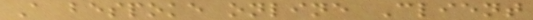A bespoke online Client
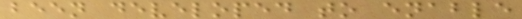been developed to enable
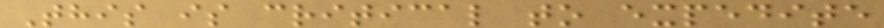This is critical to expedite
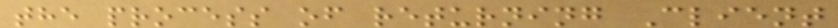the process of returning Client
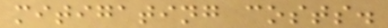mitigating costs.
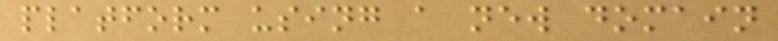platform using a new domain
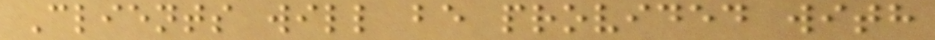Clients will be provided with
